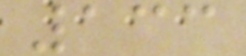133
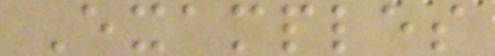Examples
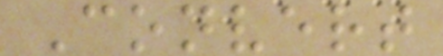Convert
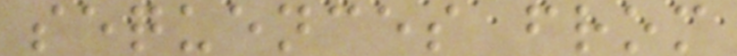sequences from
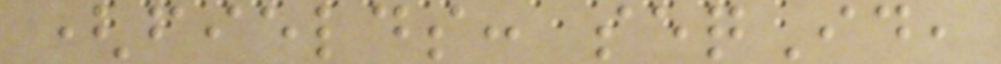(fields: seqId,
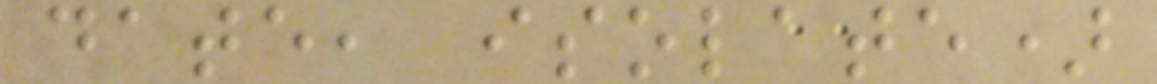date, isolate)
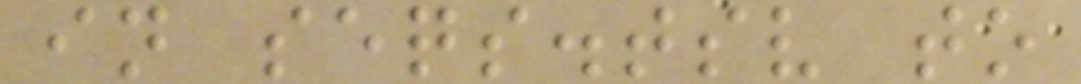in seqs.tsv to
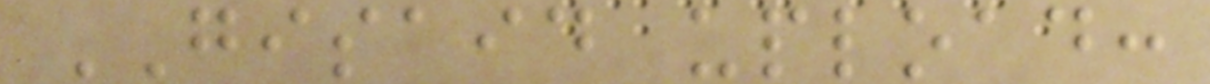GISAID upload:
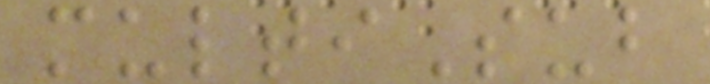multiSub
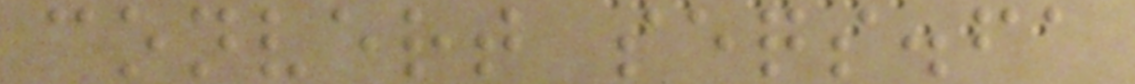convert seqs.fa
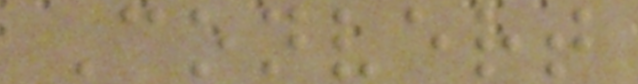Convert
